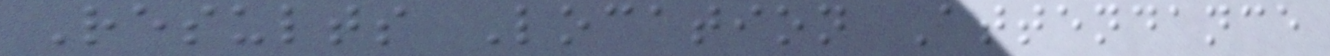Results Location Attendance
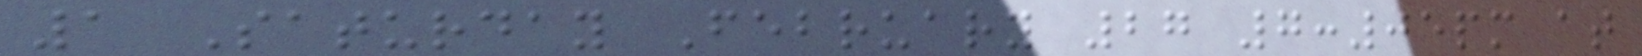1 Saturday February 27 7:05pm at
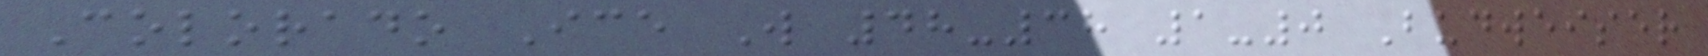Colorado Ice W 48-38 1-0 Budweiser
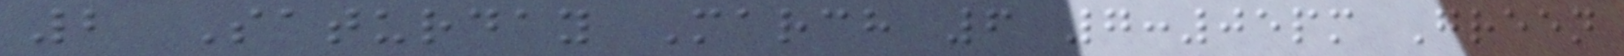2 Saturday March 6 7:05pm Green
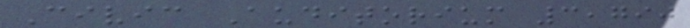Civic Auditorium 3,790
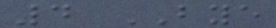4 BYE
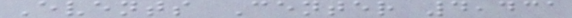Events Center 4,431
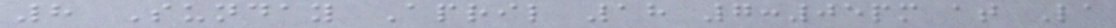8 Sunday April 18 7:05pm at La
